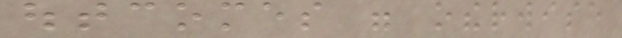outcomes were otherwise
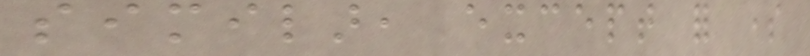similar, except for some
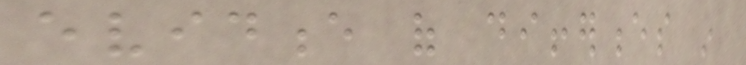evidence of differences in
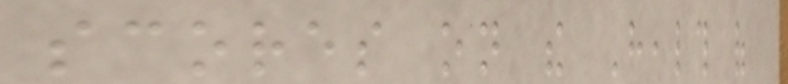scores on the Health of
